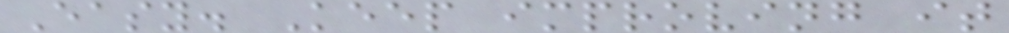Easy. Keep improving it
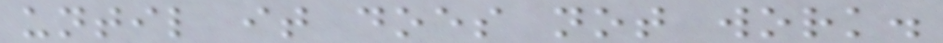until it does not work.
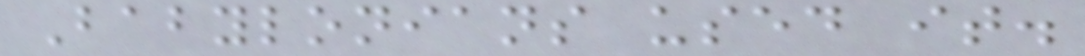Babylonians used it.
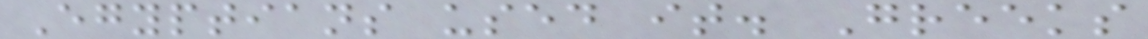Egyptians used it. Greeks
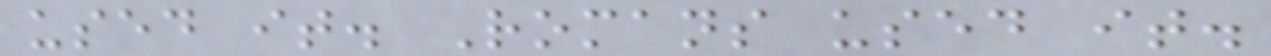used it. Romans used it.
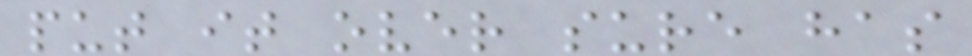put it over sure has
